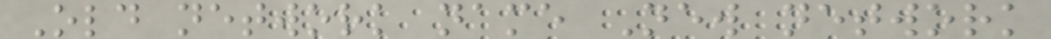Old network name New network
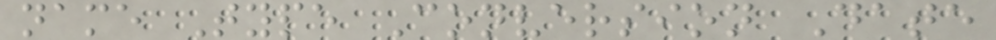name Type Conversion Date
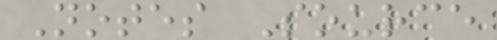Notes Source
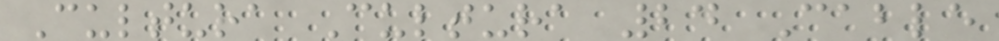Cultura Cultura 24 Cable
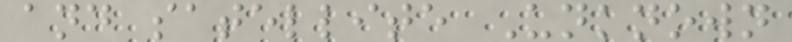and satellite Unknown
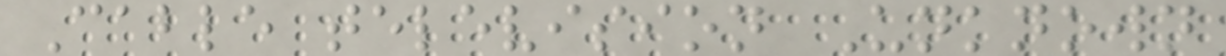Cable television Unknown
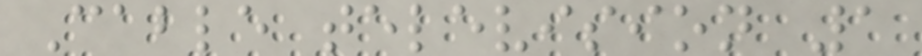Cable television 1
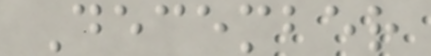December
